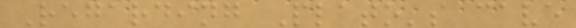Regarding Plato's cave
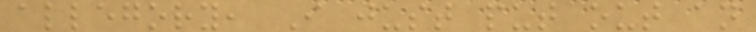allegory, I just put out an
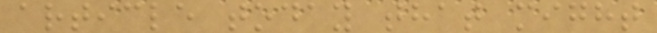article today that might
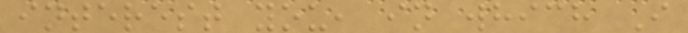interest you, in which I
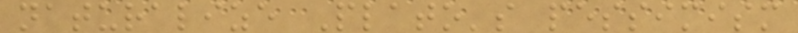naturalize Plato's pessimism
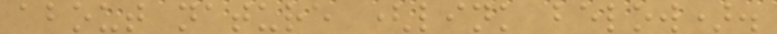about nature (link below).
